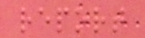report
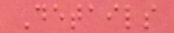Details
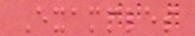Examples
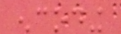encoding
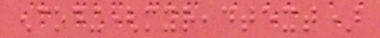encoding(myreadtext)
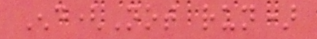End(Not run)
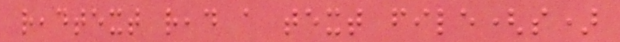readtext read a text file(s)
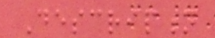Description
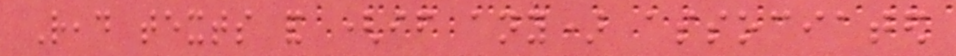Read texts and (if any) associated
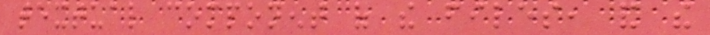textual component of the files, and the
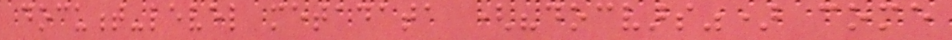document-level metadata ("docvars") come
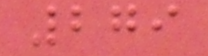279
